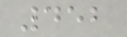452
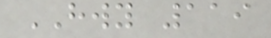HWY 119
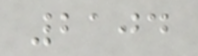2104
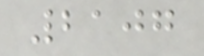2107
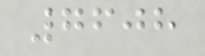7608
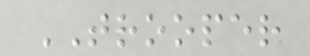TROOPER
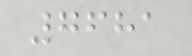7681
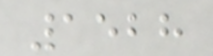1528
